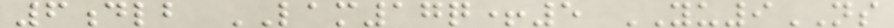6dlb LAM17q+5 YU9NS
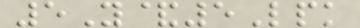5Y&5Lpk
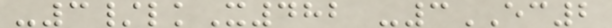-3/lkX482 -3EC2
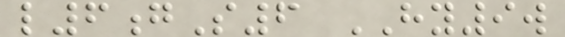l6gS6 HY9w
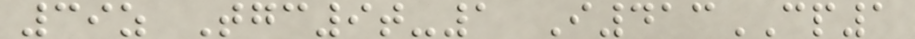39z Tgc9t-1 I413CP1
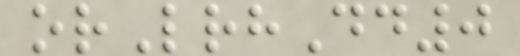orLrhDd0
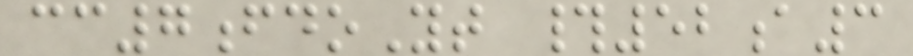cc7fdoYt #52a3
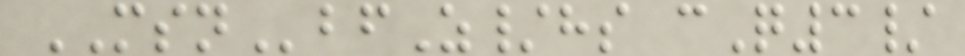MSNbfZ/hs cQ3/
